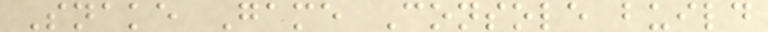Snake Game Console build
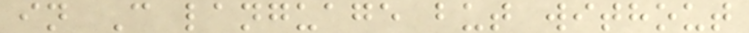in C language but without
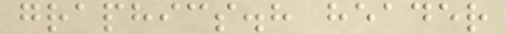graphics.h header
